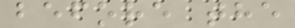before the
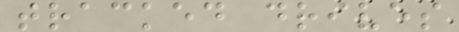tracked drives
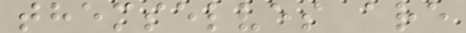themselves are
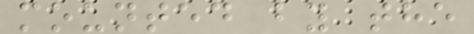mounted by the
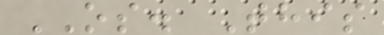OS. This
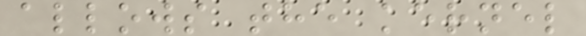allows the kernel
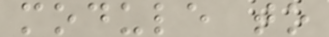module to
